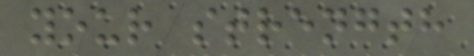your strength
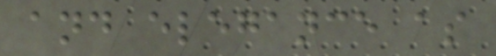and elegance as
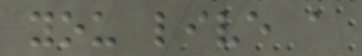you live a
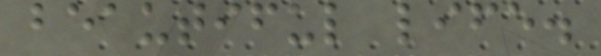beautiful life.
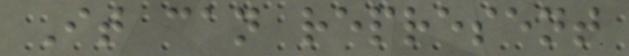It can represent
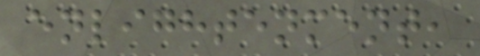enlightenment,
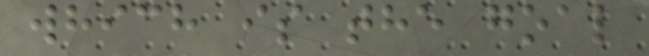which is the goal
